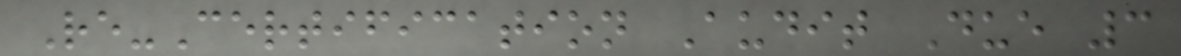Re-Certification Audit Due 3
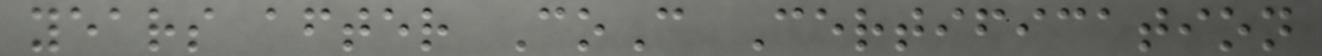years after CoC Certification
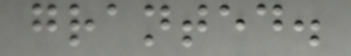granted.
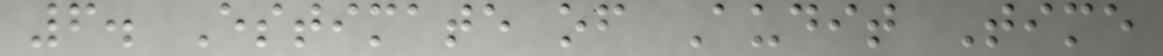6. Estimate of Audit Time
